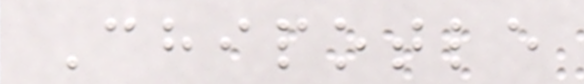Chipotle
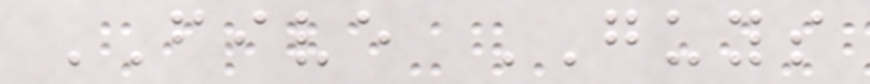FIVE GUYS
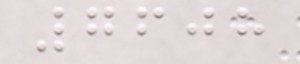7608
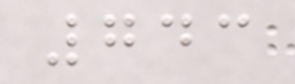743
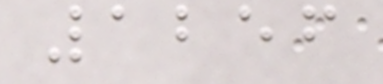1256
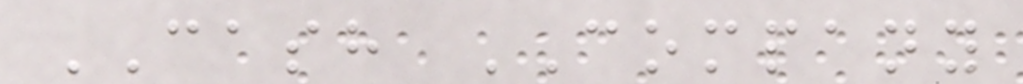CASH COMPANY
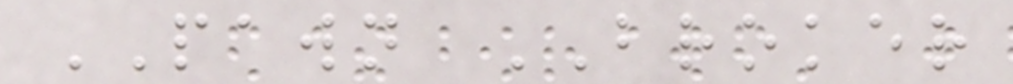PAWN BROKER
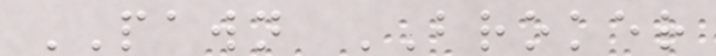PAWN BROKER
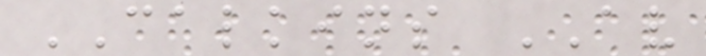CALKINS AV
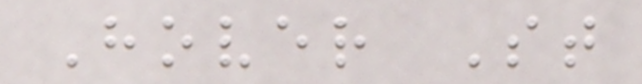Hover St
